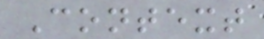Context
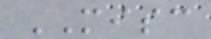MISC
